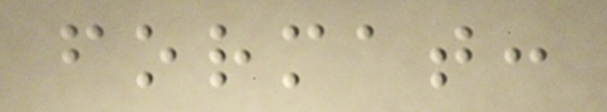format:
